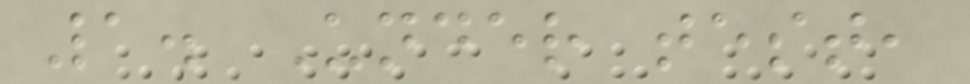1. Under test,
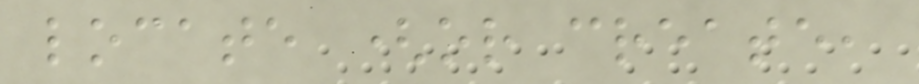locate (or create,
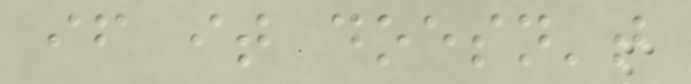if it doesn't
